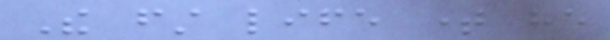The first life time he
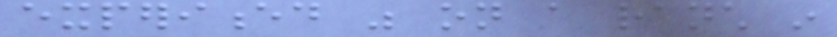experienced was on a ranch in
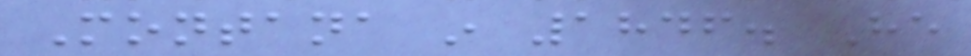Montana in 1846. He
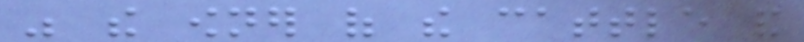was the owner of the cattle and
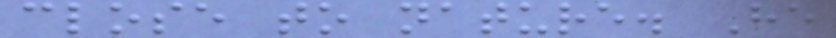close to nature. He
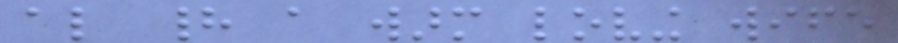also had a warm loving wife
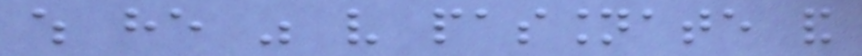which he was very passionate and
